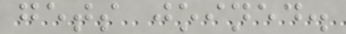gets joined.
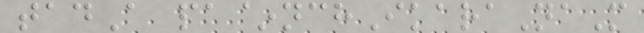tadA pa~nchIkaraNaM
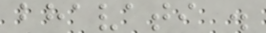bhavati .
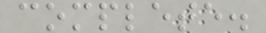complete.
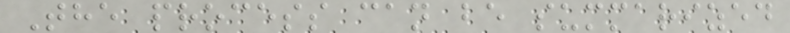The process can be summarized
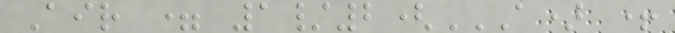Air = 1/2(A) +
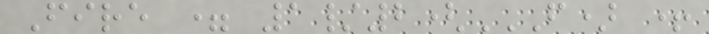Fire = 1/2(F) +
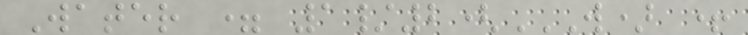Water = 1/2(W) +
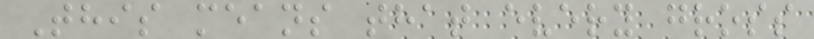This means that every gross
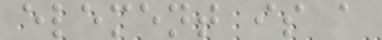element is a
